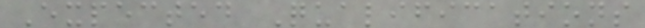Expected Qualifications
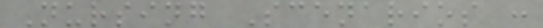Nursing Scenarios :
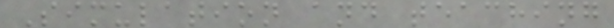Simulation and teaching
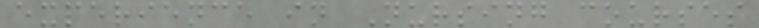experience in Nursing courses
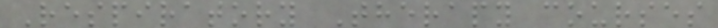Respiratory Therapy courses
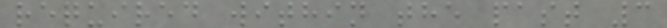required within the past 3
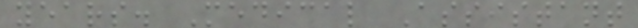years. Medical Assistant
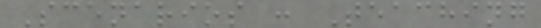Scenarios : Teaching
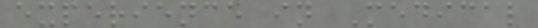experience in Medical
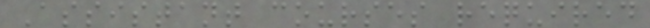Assistant courses required
